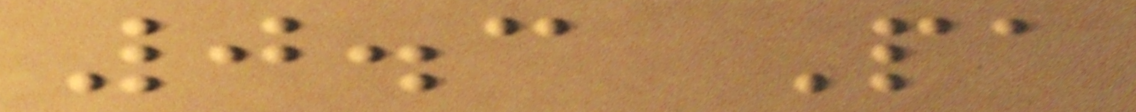0.3 Pa
